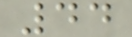44
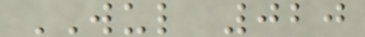WUL 020
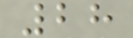28
